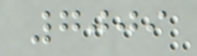7009
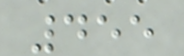455
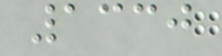1330
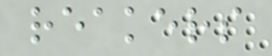reakers
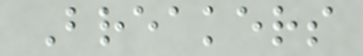Breakers
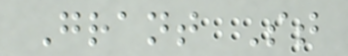Grant St
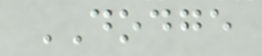DODGE
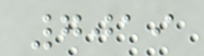7019
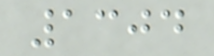1304
